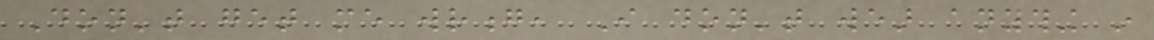Don't get me wrong, I don't wear anything in
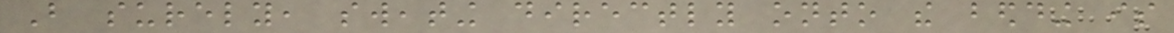But surely, sweating directly onto the bedding is
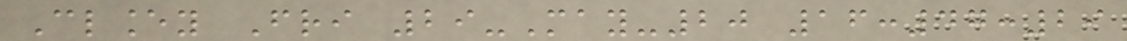Clancey Fri 29-May-20 16:47:29
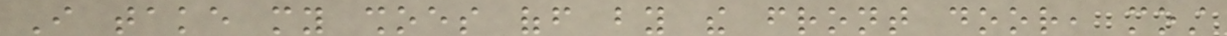I take my shoes off by the front door, most
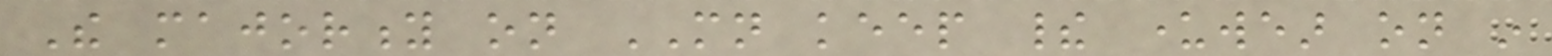The majority on MN keep their underwear on in
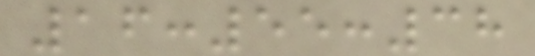16:55:38
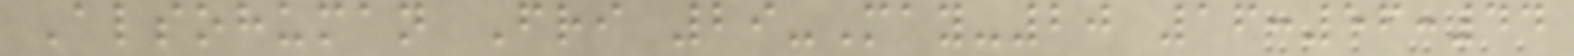Alsohuman Fri 29-May-20 16:56:44
